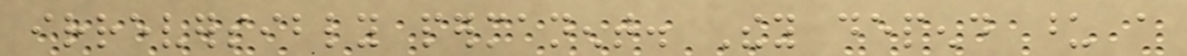irreversibly permanent. They depend upon a
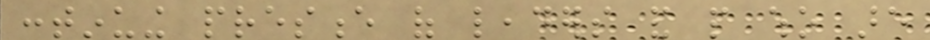continuing presence of leaders and people who are
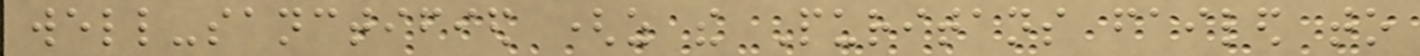well-sanctified (as the Puritans failed to
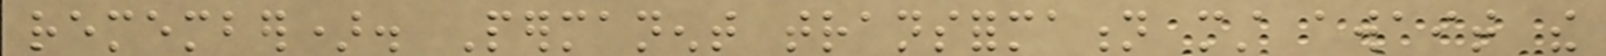remember). Permanent transformation must await the
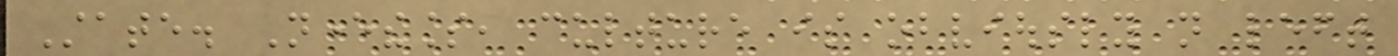State. Nevertheless, culture is obviously not left
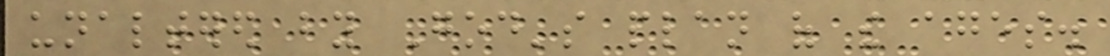unaltered by God's plan of the ages.
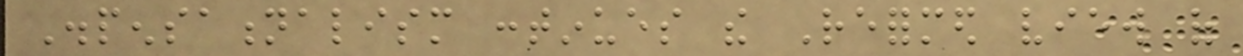Dispensationalism continues the Reformed view of
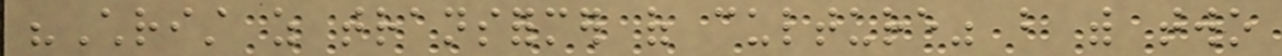"Christ as transformer of culture" but with two
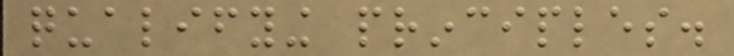qualifying principles.
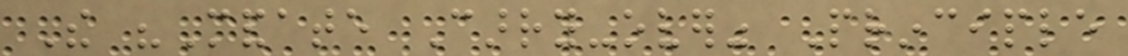The "Mandate Carry-over" Principle
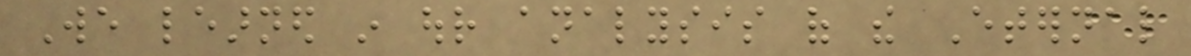We learned in our analysis of the Eternal
